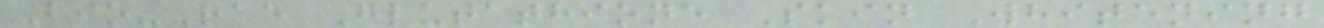Bio-Rae Glutathione Skin Whitening
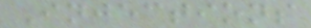Injections
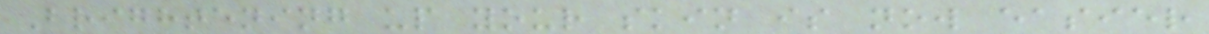Brightening up your skin is now easier
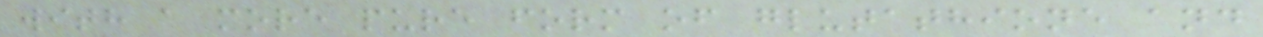with a more pure form of glutathione and
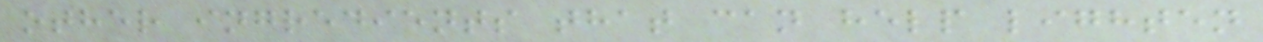other ingredients that can help lighten
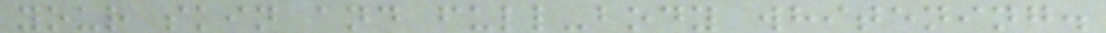your skin and full-body whitening.
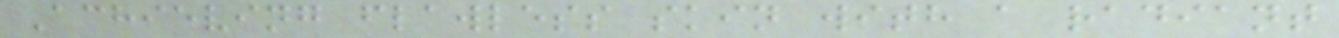Achieving flawless skin with a radiant
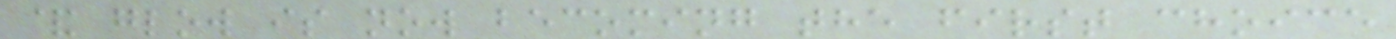& glow is now becoming the first choice
